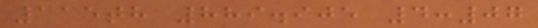115th 889.905 4:07
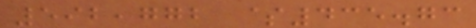592,772 $435.73
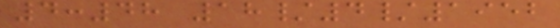4:48 18/4/1952
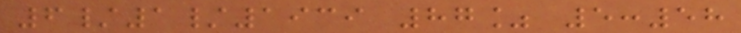6/1/1939 87% 5:58
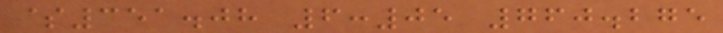$351.08 6:05 760.275
